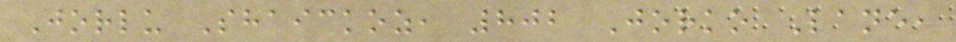Jorlu Shaickoz, 802 Jorko Lane,
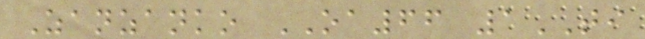Zanzanko OA66 1TI
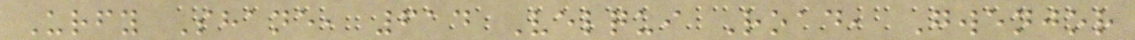Urfy Shane, 614 Velqui Road, Gwenjor
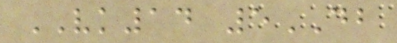VK14 5DB
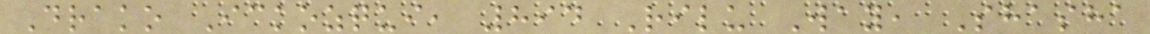Drako Ickozqui, 894 Rilu Way, Shasha
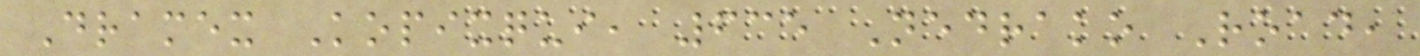Dramex Kopixqui, 635 Nedrako Road,
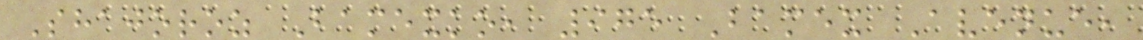Shajoroz Bamexko, 975 Bamex Avenue,
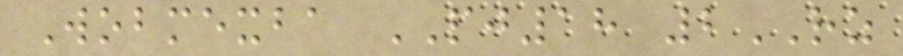Wobmexba PJ18 2RZ
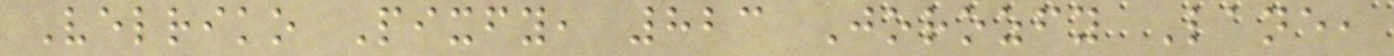Velriko Pixfy, 823 Jorozfy Lane,
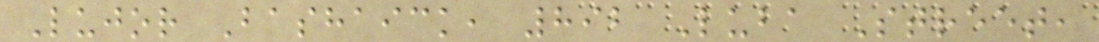Lujor Bashaick, 892 Luba Street,
